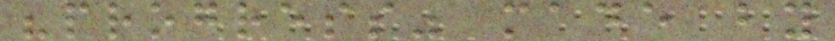"progress" made by
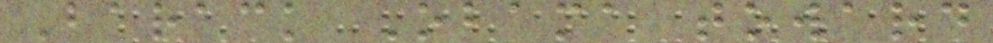Barack Obama toward
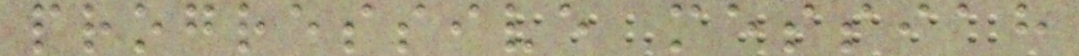progressive messiah
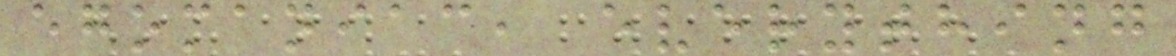egomaniac, everything
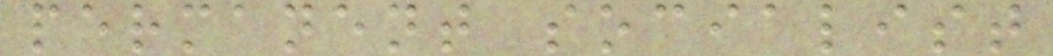permanent socialist
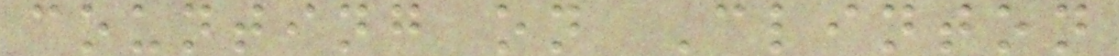counting on Clinton
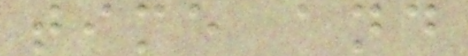time and
